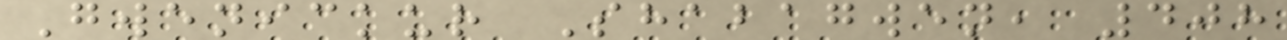Gwenickur Shabagwen, 408
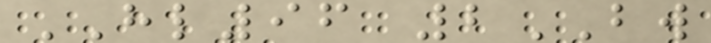HL96 2BW
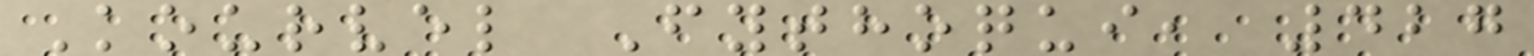Kourvel Fythoqui, 427
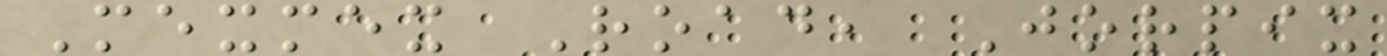Mexmex Road, Jorpix
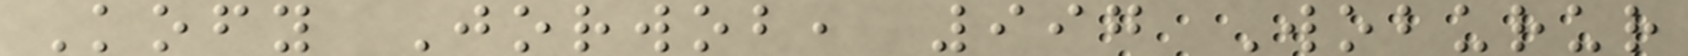Kofy Jorwob, 997 Woburur
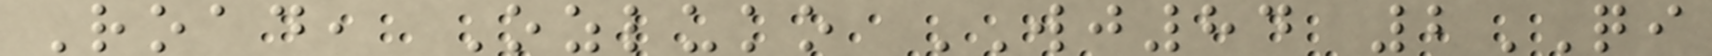Road, Ozluko WJ84 2QI
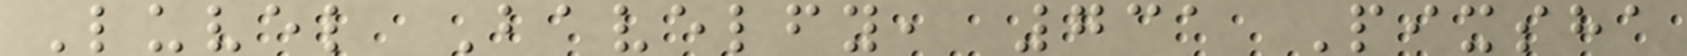Luvel Bavelfy, 731 Pixsha
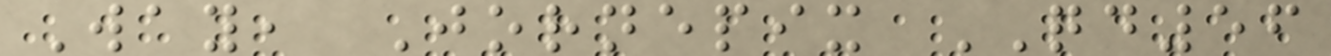Way, Jornepix QD56
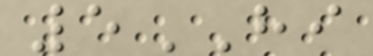5HI
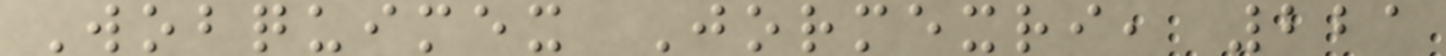Wobquimex Jormexri, 221
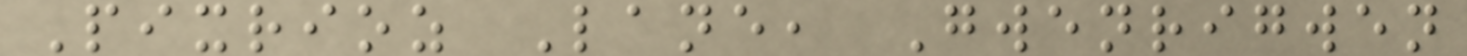Pixrioz Lane, Gwenrigwen
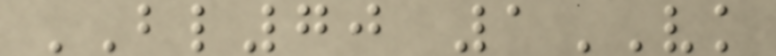BL70 1VK
